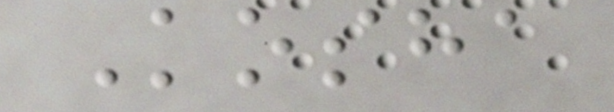Kosha
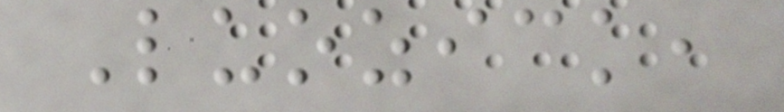Luozick,
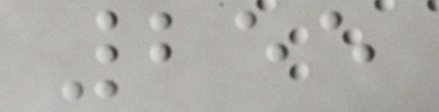255
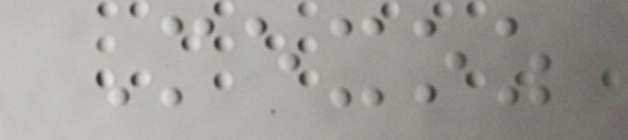Mexoz
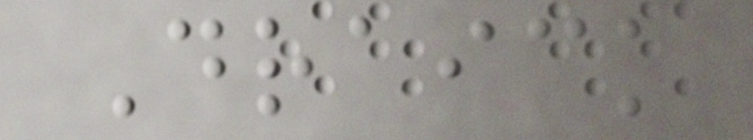Draick
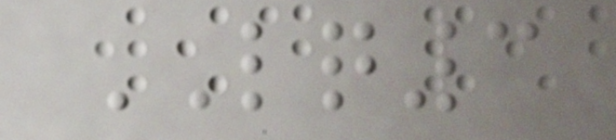LQ3
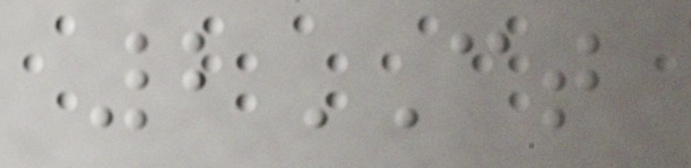2CT
